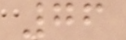76
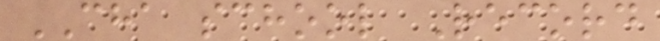CHA school Record
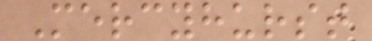Mercyhurst
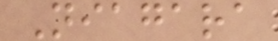Niagara
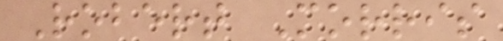Robert Morris
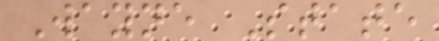Wayne State
